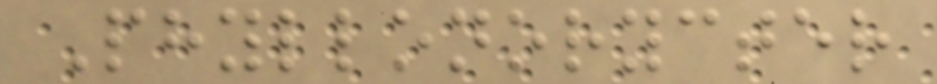Phyllonorycter
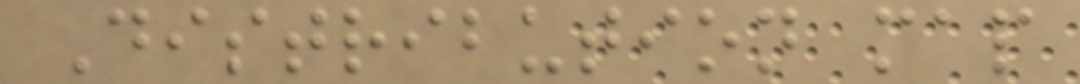Distribution map
